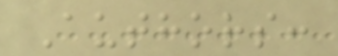Authors:
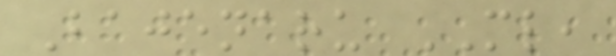Bajenaru ML,
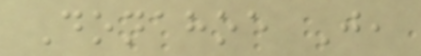Donahoe J,
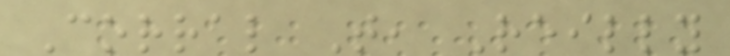Corral T, Reilly
